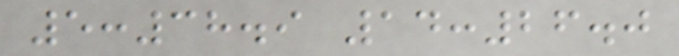5:38.9 14:26.0
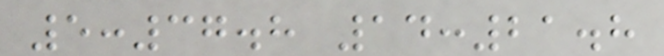5:37.8 14:21.8
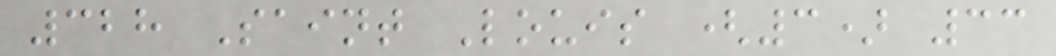328 Saint Louis (3) 33
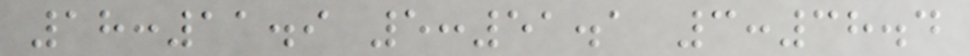18:11.9 5:51.1 3:38.4
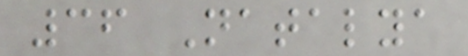36 Natalya
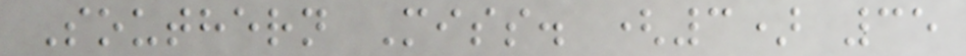Southern Miss. (3) 35
